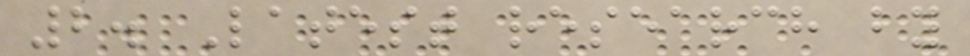2. Latest research by
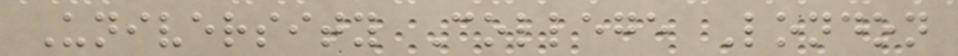University College London
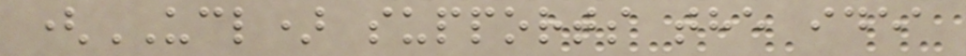(UCL) supports the idea
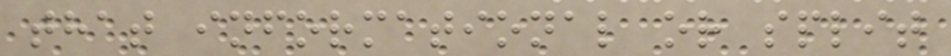that informational or split
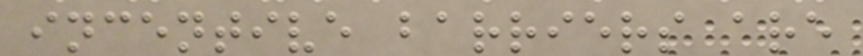incentive barriers are
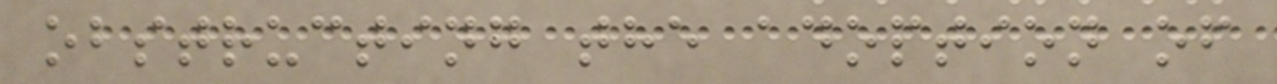obstructing the adoption of
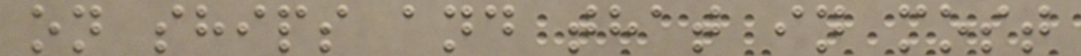on ships and that in most
